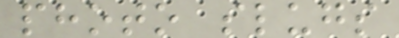photo slugs
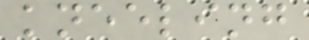kneeling
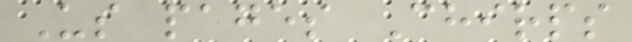Us pages Chirps
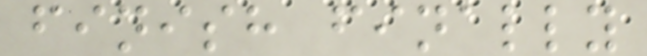finish finally
